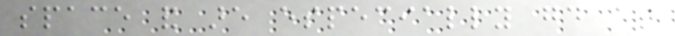space and are especially good at
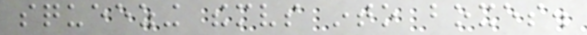squeezing themselves into boxes.
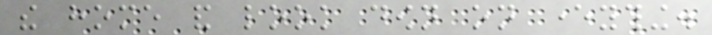the home and look down on everything.
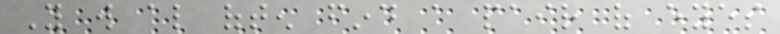You will also often find a pair of eyes
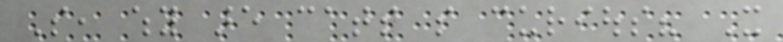So, why are cats so curious? It
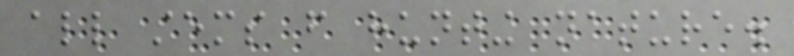all stems from hunting nature.
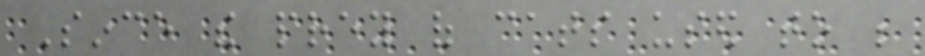Since the prey of cats used to be
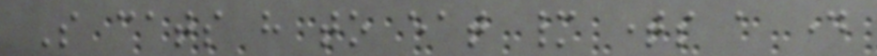So cats have to eat many times a day
